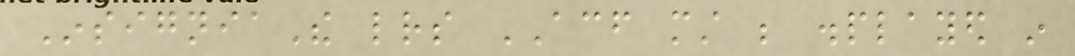InsigniaThe letters ACF must be displayed in
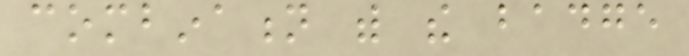combination with the badge
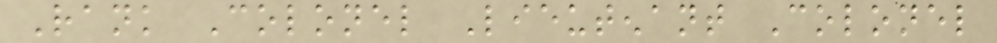Rank Colonel Lieutenant Colonel
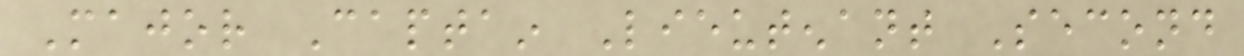Major Captain Lieutenant Second
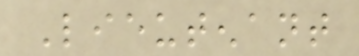Lieutenant
